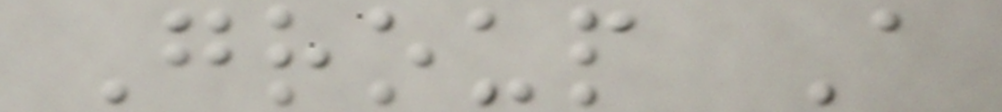Group A
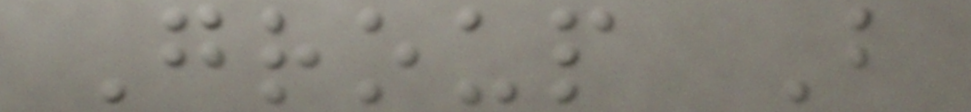Group B
